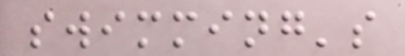swimming's
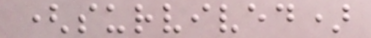(survived)
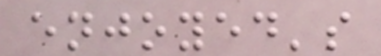enjoyed's
